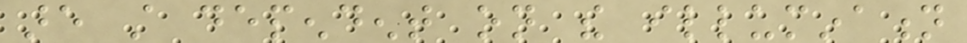are still dependent on the illumination
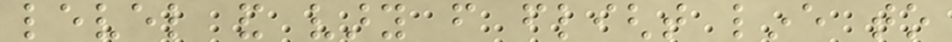level and vary from flight line to
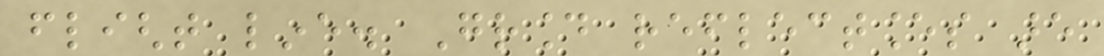flight line. Ground reflectances are
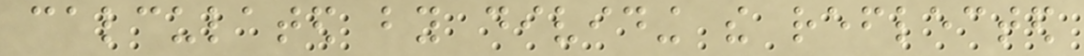calculated by dividing the reflected
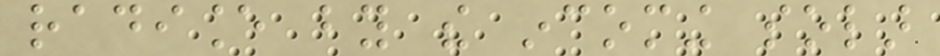radiance by the incoming solar
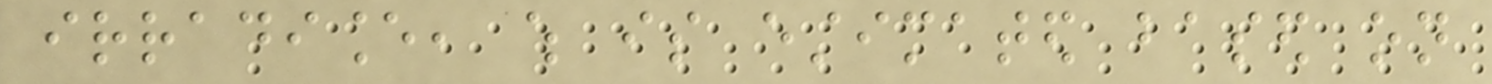irradiance, which is estimated based on
